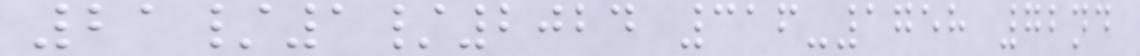21/1/2024 316-1758 72nd
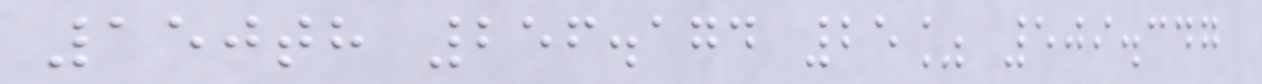150th 256.174 25% 509.347
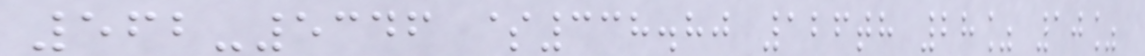562-5346 $338.80 126th 28% 10%
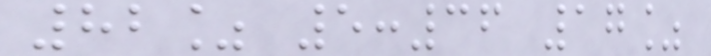82% 5:36 17%
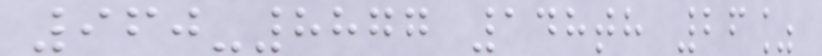960-8877 148th 26%
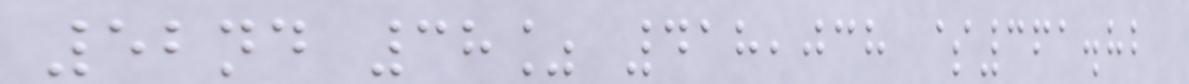52nd 38% 418,038 $361.82
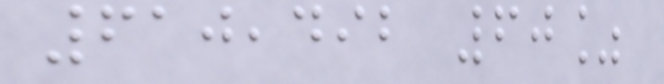610,492 60%
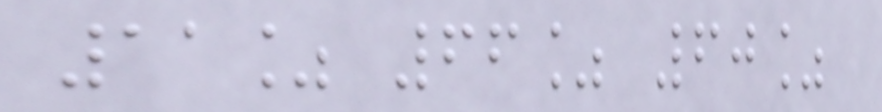11% 66% 60%
